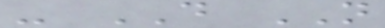- DO NOT
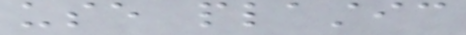use plastic
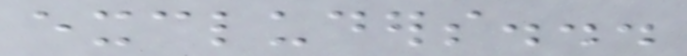excluders...
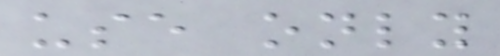use only
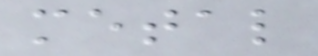metal
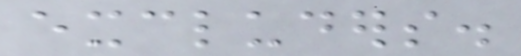excluders.
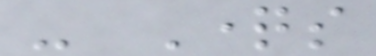- Questions
